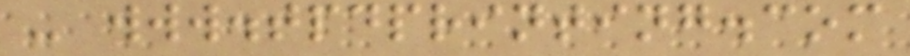- www.tpdprinting.com
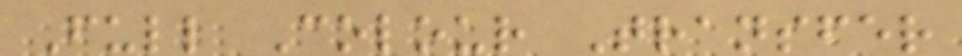Full Colour Transfer
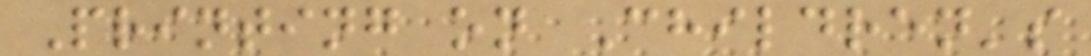Printing on Children's
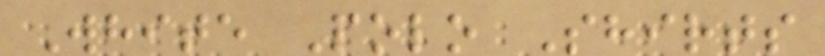White Polo Shirts
